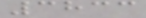3833
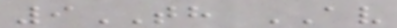9TH AV
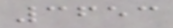3653
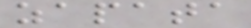zapata
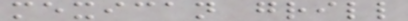mexican grill
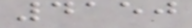4150
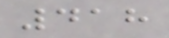418
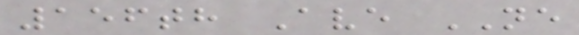156th Ave NE
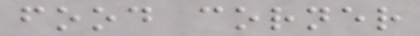food corner
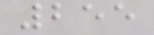255
